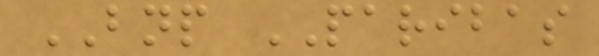BNP PARIBAS
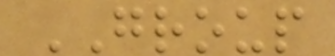GROUP
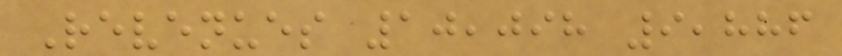Revenues 10,098 9,886
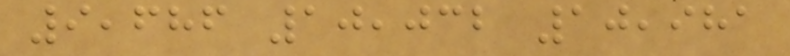9,686 10,032 10,981
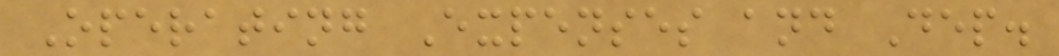Operating Expenses and Dep.
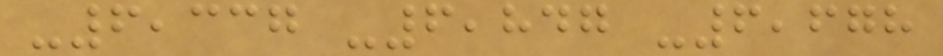-6,337 -6,847 -6,678
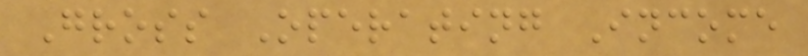Gross Operating Income
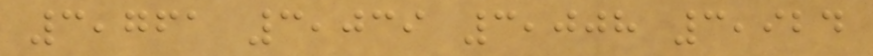3,761 3,039 3,008 3,924
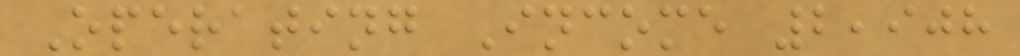Operating Income 2,908
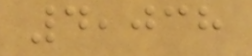4,038
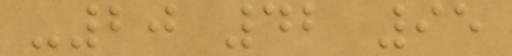-20 42 95
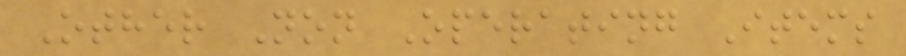Other Non Operating Items
